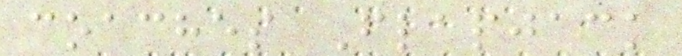coaches Flapjack
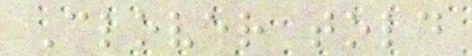Clover told
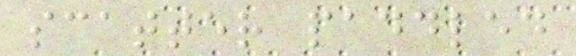scatter paddled
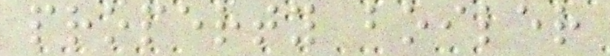property boiler
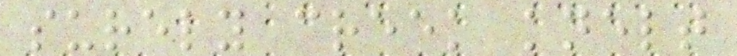surely creek knelt
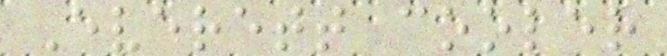Everett cooler
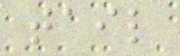tail
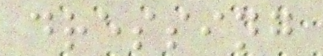dressing
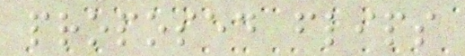proposed flips
